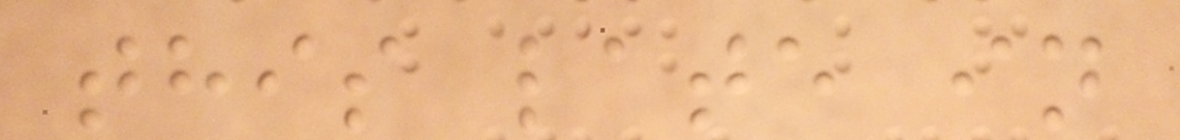this late in
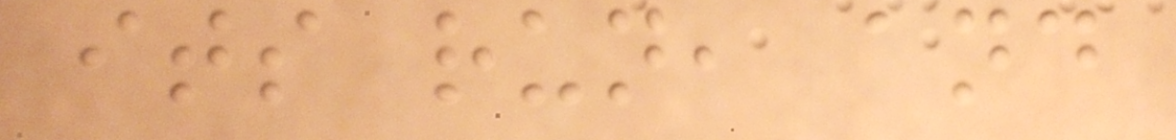its run, and
